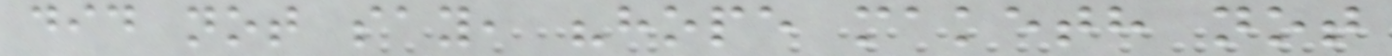did not say, "hope maketh not
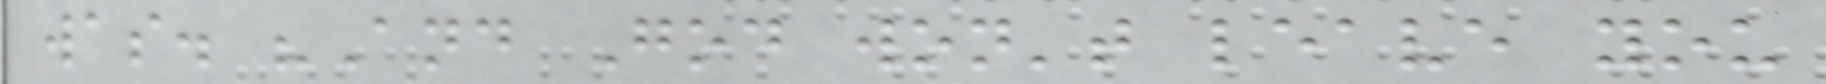was. "And God won't leave you
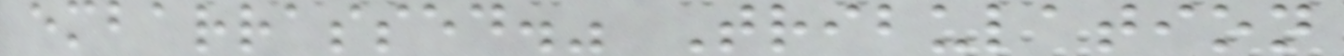embarrassed." Tribulation
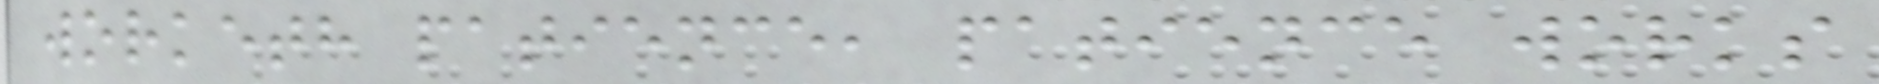worketh patience, patience works
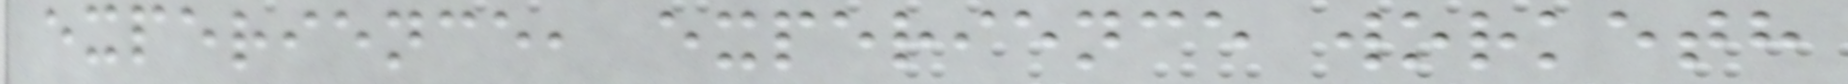experience, experience worketh
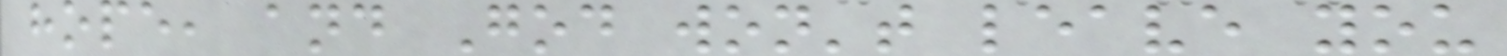hope, and God won't leave you
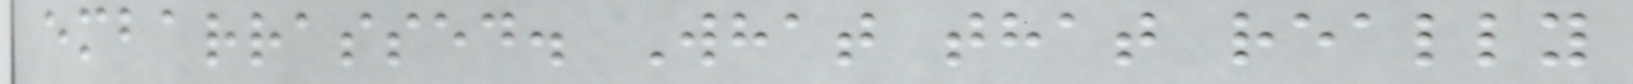embarrassed. What that really
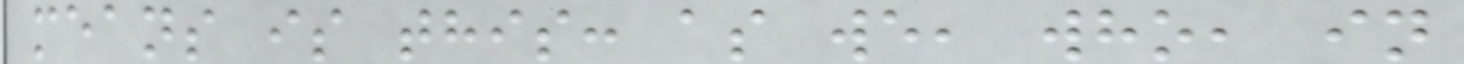means is this: as we, who, in
